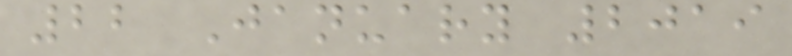22 January 2019
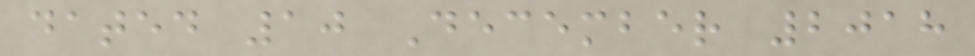dated 10 December 2018
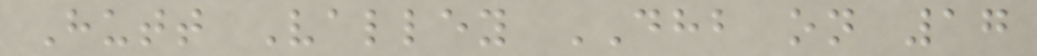Hutt Valley DHB on 17
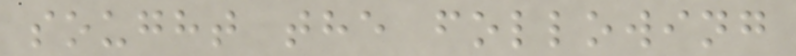sought the following
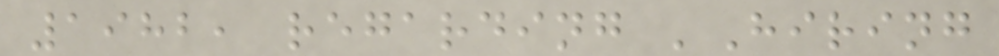1982, regarding 'Hiring
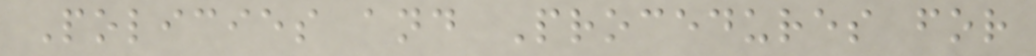Policies and Procedures for
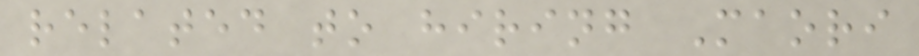related to hiring Maori
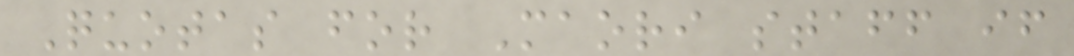Quotas for Maori staff if
